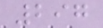297
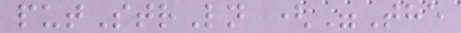putStrLn ("The
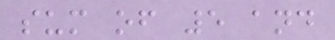sum of 5 and
